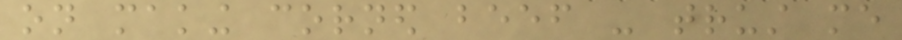on making corned beef - trust me
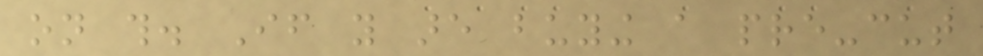on this. If you are buying a pre-cut
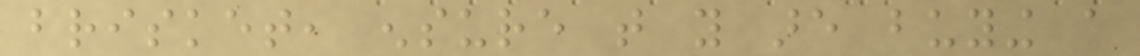brisket, ensure that you are buying a
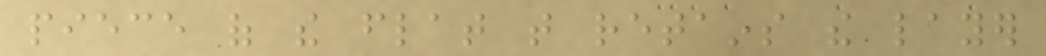piece of the flat that retains the layer
